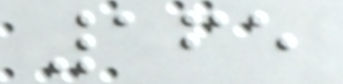165
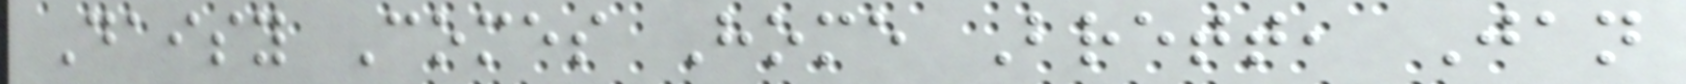Daisy Comes Home Brett, Jan
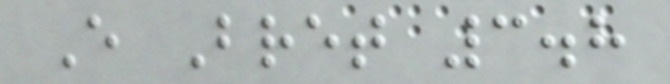E Bret 3.8
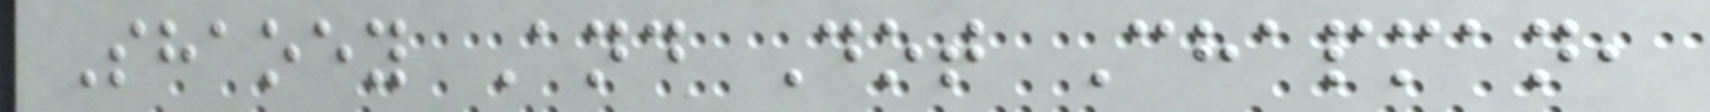Shaoey And Dot Chapman,
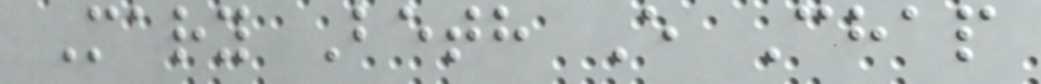Mary Beth E Chap
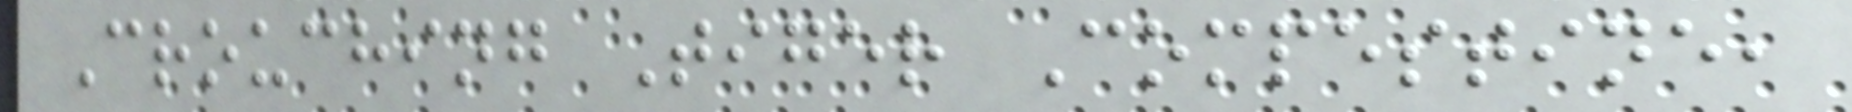Crouching Tiger Compestine,
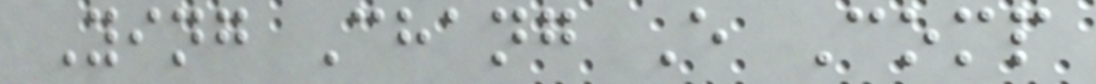Ying Chang E Comp
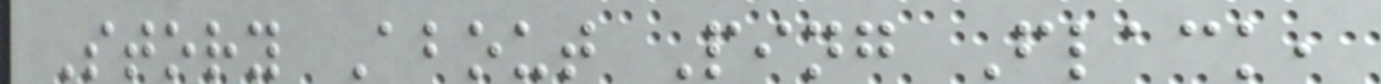Story About Ping Flack,
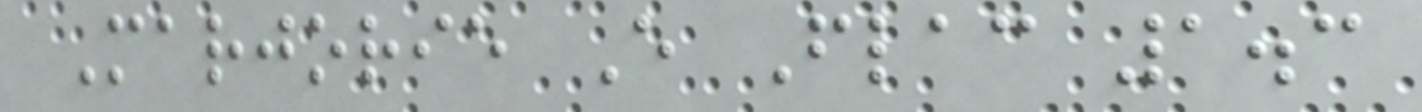Marjorie E Flac 1.3
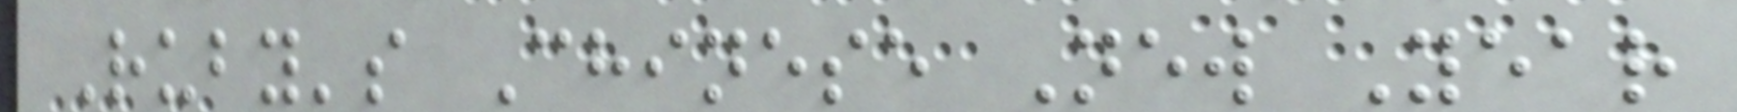Ruby's Chinese New Year
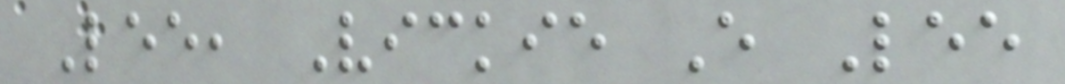Lee, Vickie E Lee
